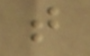t
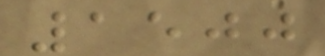1500
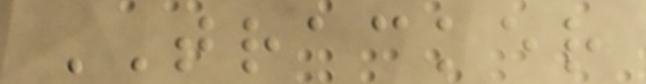TRACKER
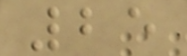25
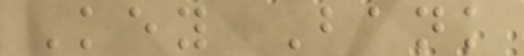Key Bank
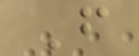F
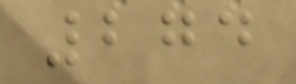274
